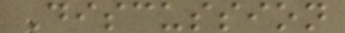Discussion
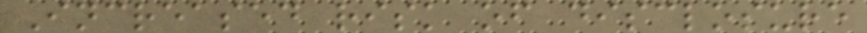Increased risk of disclosure
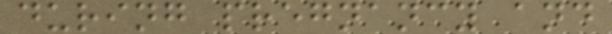during pregnancy and
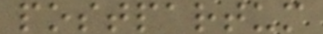postpartum
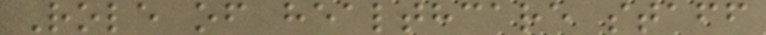Role of healthcare staff
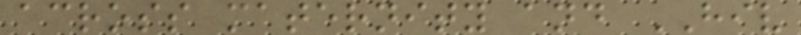across maternity and HIV
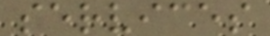services
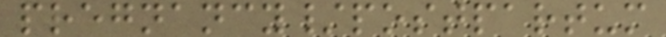pregnancy/postpartum
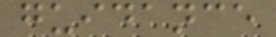guidance
